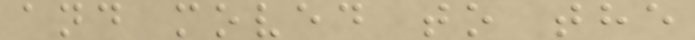and moved to the
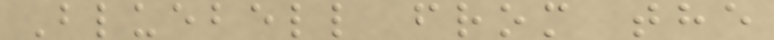Bluebell from the
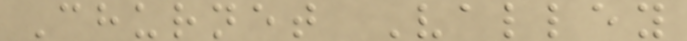Churnet Valley
